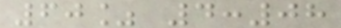60% 4:08
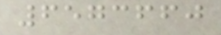6573660
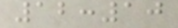12:10
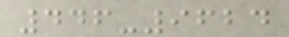446-9624
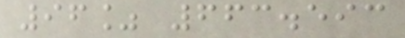96% 663.593
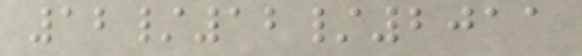12/12/2011
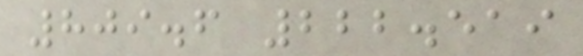809.6 222.519
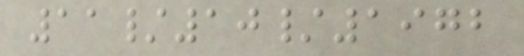11/10/1972
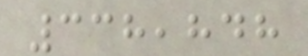338,848
